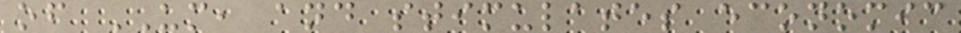of UM, and stimulates economic
